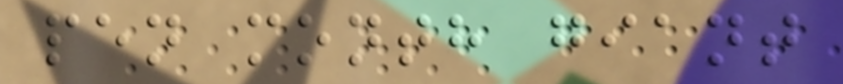pen month giant
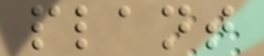plant
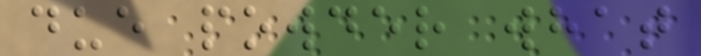due powder what
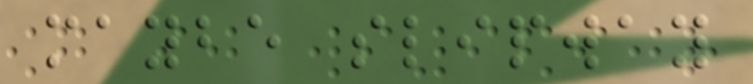maybe slipway
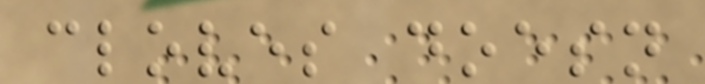cloves doesn
